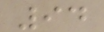94
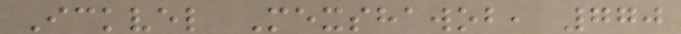Ickvel Mexshawob, 770
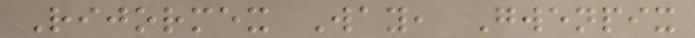Rijormex Way, Gwenpix
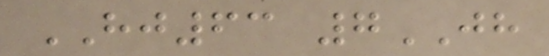HJ63 7JH
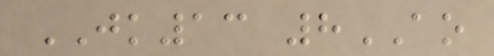JK13 8AO
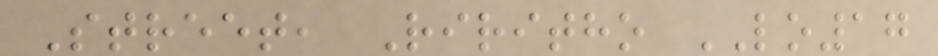Street, Riritho LO17
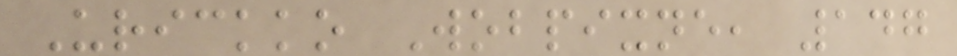Urickko Wobpixne, 147
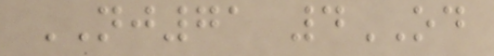NJ71 4OD
